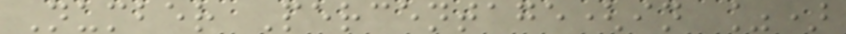Number Percentage(in %)
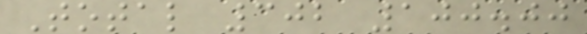Total 302 100.00
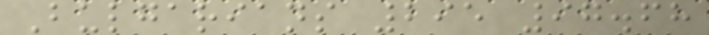Bulgarians 295 97.68
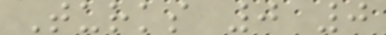Turks 0 0
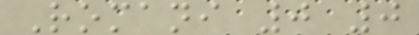Romani 0 0
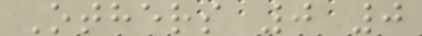Others 0 0
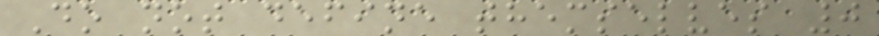Do not define themselves 0
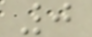0
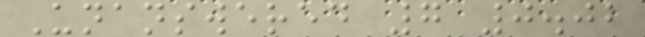Unanswered 7 0.02
